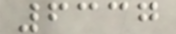6337
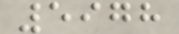5978
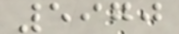5970
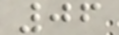06
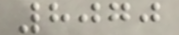8070
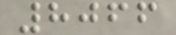8066
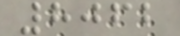8062
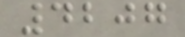4207
